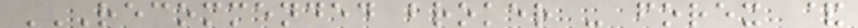RECOMMENDED BROKER - FOREX &
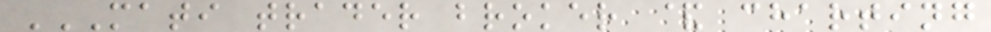MATI TRADER BROKER & CHARTING
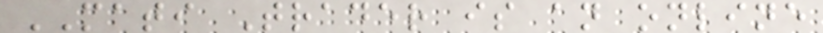MATI Trader is an online
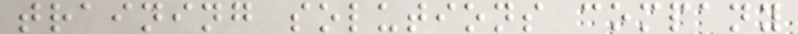training solutions company
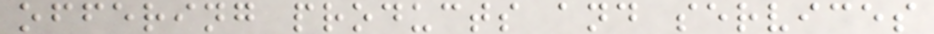offering products and services
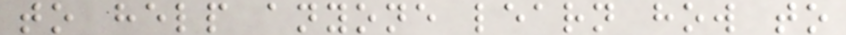to help anyone learn how to
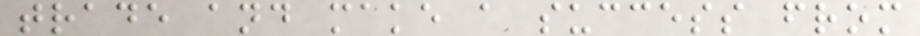trade and make a success from
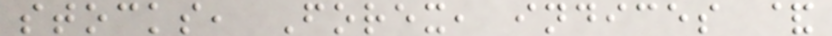stocks, Forex, indices &
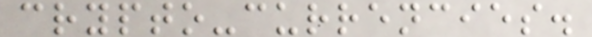crypto-currencies.
